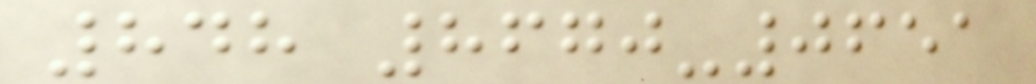848 8670-0651
